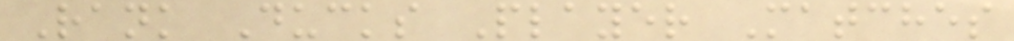Rank Ducks Player Matches
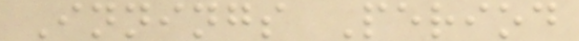Innings Period
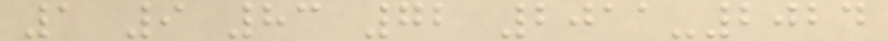1 9 83 72 2011-2024
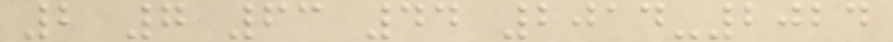2 7 63 44 2014-2024
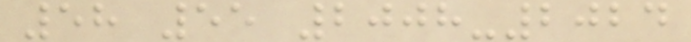58 55 2008-2024
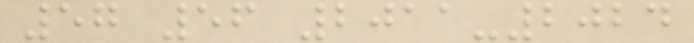57 56 2011-2024
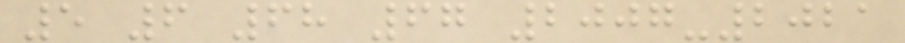5 6 68 67 2007-2021
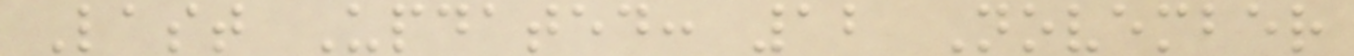Last Updated: 12 November
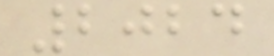2024
